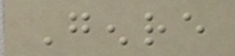Genre
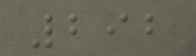292
